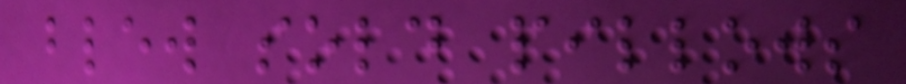blew sold pillows
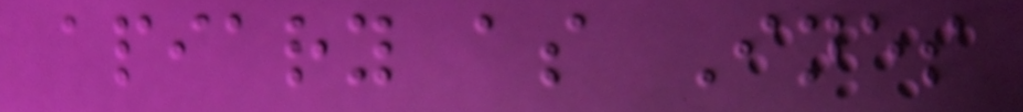apiary as Ines
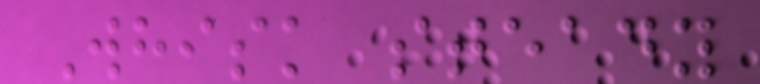Whisk steady
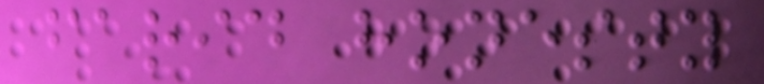farid honesty
